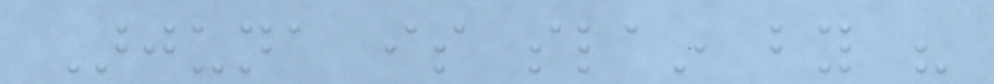Arjuna is slain by his
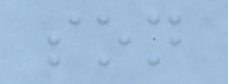son
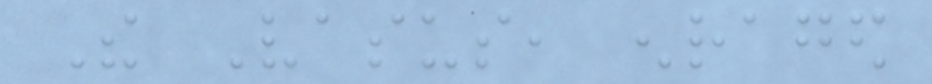The Vasus, enraged
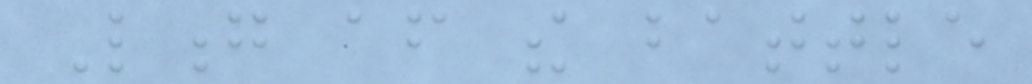Long after the battle
